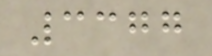3377
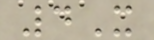4X
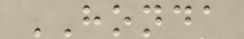HONDA
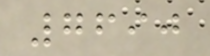7690
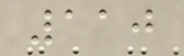110
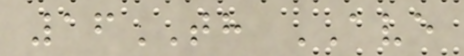16TH AVE
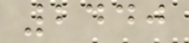2440
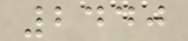2440
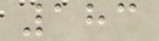183
